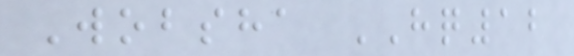Wobsha HQ12
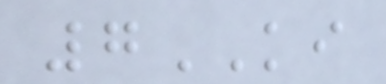7KI
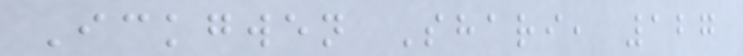Ickgwen Shari, 127
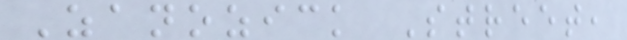Zanozick Street,
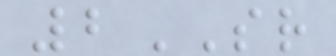2SR
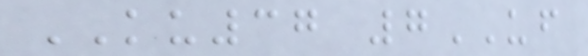KU37 7UF
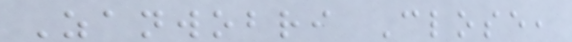Zanwobri Close,
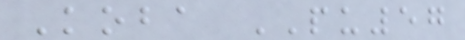Koba PU57
